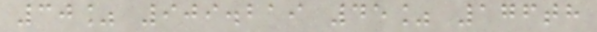30% 909.219 45% 176th
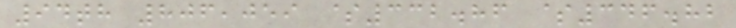94th 806,059 $332.86 $346.82
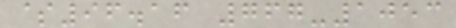$96.16 767-1053
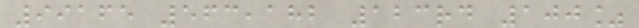99165 563,182 123rd 100%
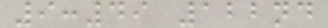9:49 122nd
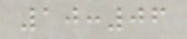10:06
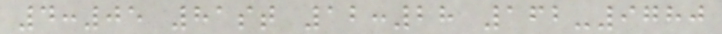4:05 81st 12:28 162-9780
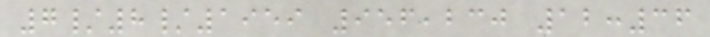7/8/1959 956,230 12:36
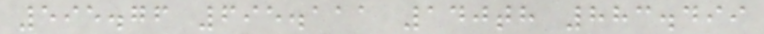595.76 695.111 140th 883.499
